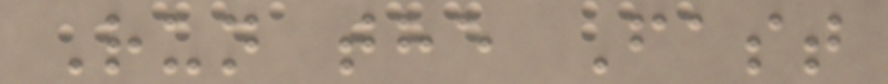Run the Fast
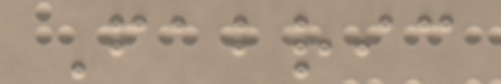Fabric
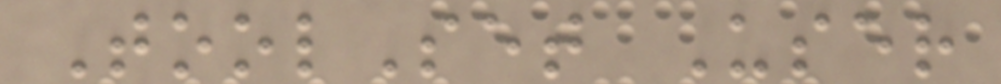ToolSet User
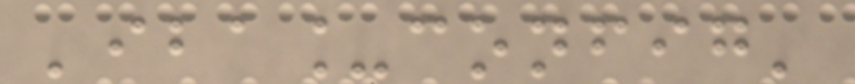'iba_config'
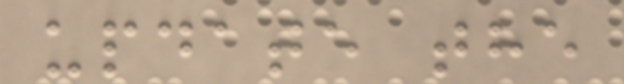update the
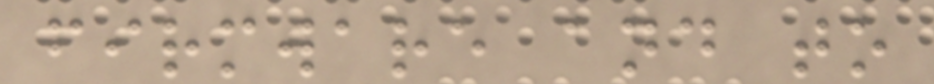firmware and to
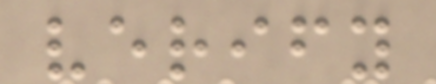verify
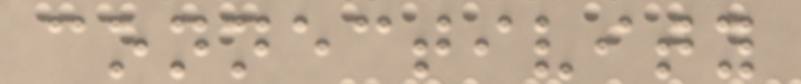connectivity
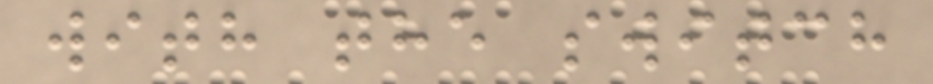with the switch
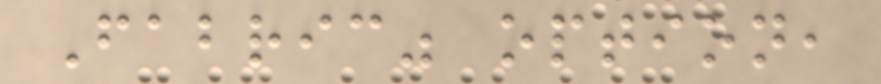Fabric" option,
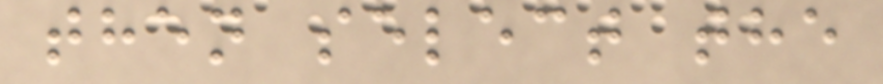then select the
